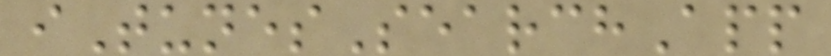iTunesSearchApp
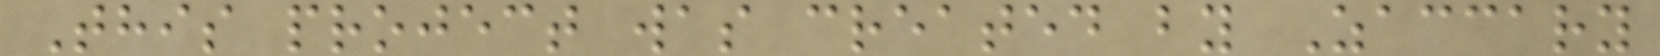This project was created by Zaccary
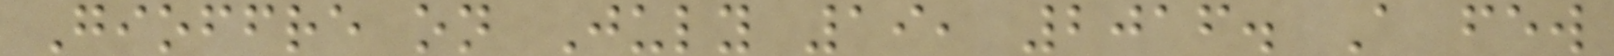Gioffre on July 19, 2016. A few
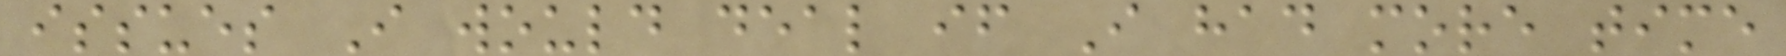issues I would deal if I had more time
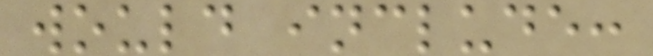would include:
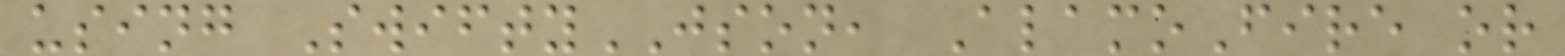using SwiftyJSON, AlamoFire or
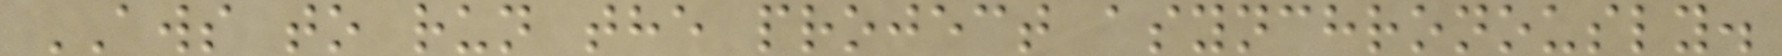AWS to run the project asynchronously.
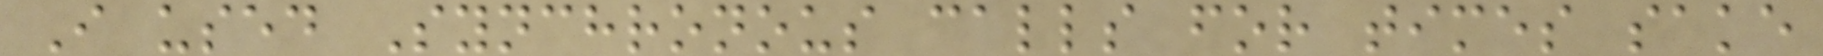I used Synchronous calls for times sake
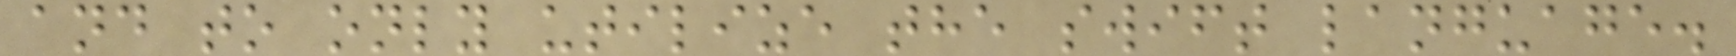and to only utilize the swift language.
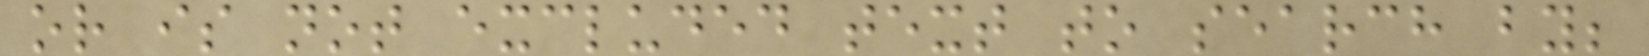or is not excluded text to search by;
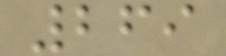269
